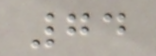74
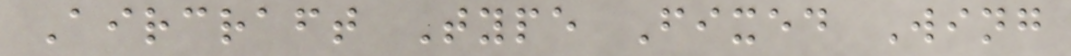Aircraft Type Fixed Wing
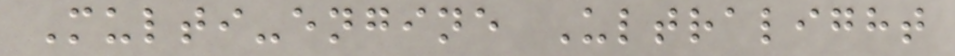Multi-engine Ultralight
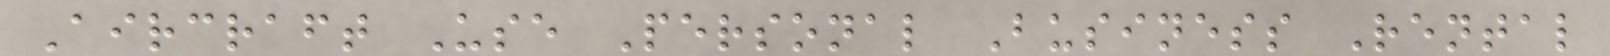Aircraft Use Personal Business Rental
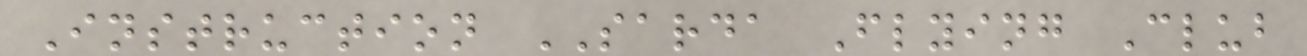Instruction SARDA Flying Club
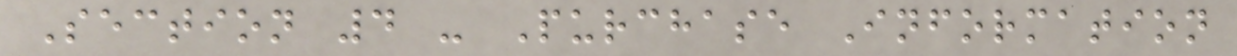Section 4 - Purchase Information
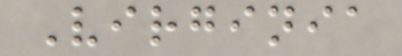Virginia
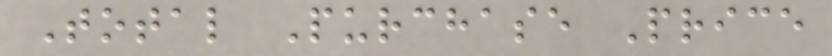Total Purchase Price
